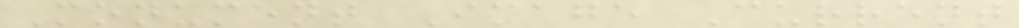Monument Image Current
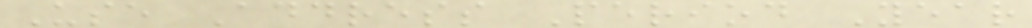Use Address Period Year
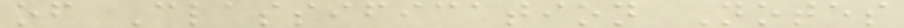of Classification Notes
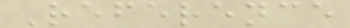Reference
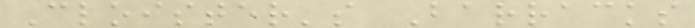Cloister's Barracks
